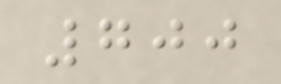700
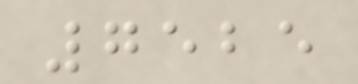7525
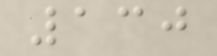130
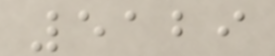5129
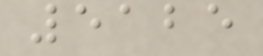5125
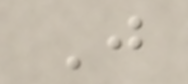J
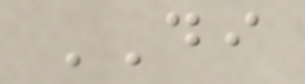DI
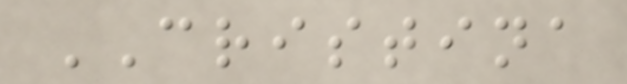CRISTINA
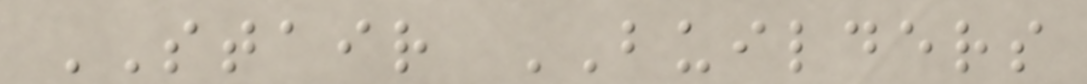STAIR BUILDERS
